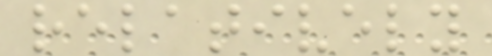relatively
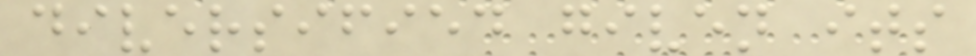diversified given its
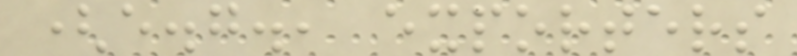(e.g., exporters
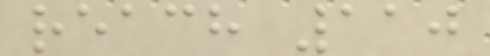reach 110
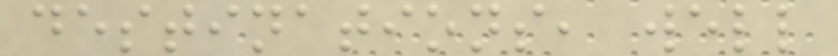destinations, well
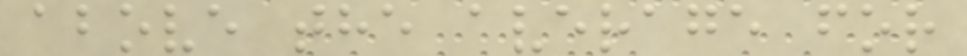above the average for
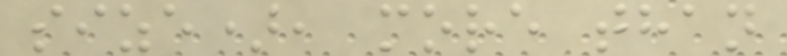size), more than
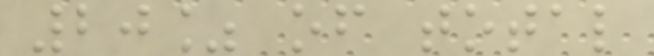20% of total
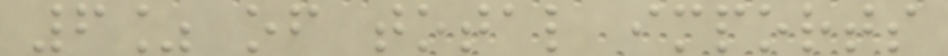6% of total imports
